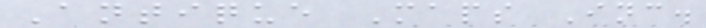Antique Maps Inc.
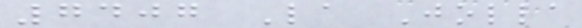7407 La Jolla
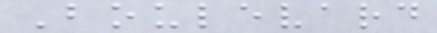Boulevard
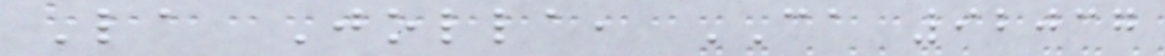La Jolla, CA 92037
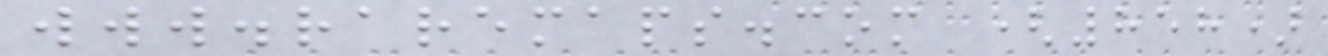www.raremaps.com (858)
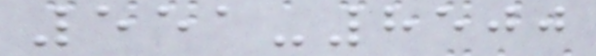551-8500
